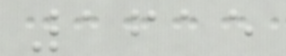1615
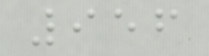956
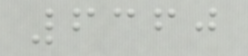6360
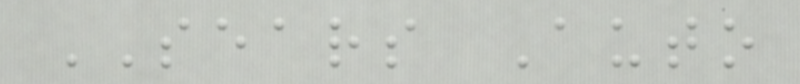SEARS Auto
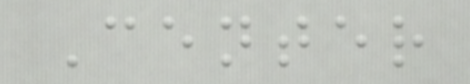Center
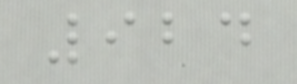924
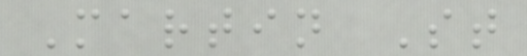Martin St
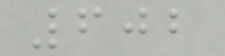602
